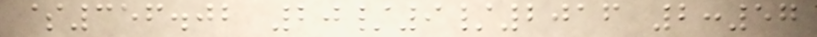$356.02 20/9/2016 2:57
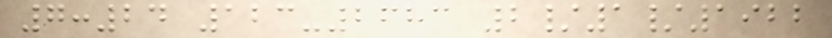7:24 123-2683 2/1/1922
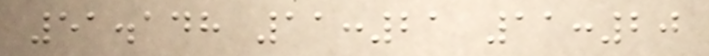51.148 11:21 11:20
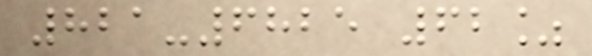821-6825 62%
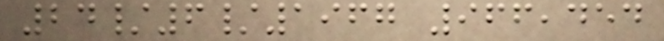24/6/1967 966,454
